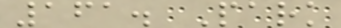161. Park
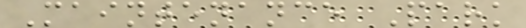Maintenance Park
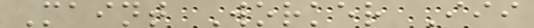Maint Worker Iii
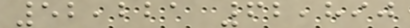52,221 62,890
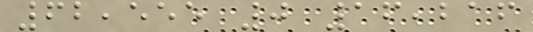62,555 0 16,216
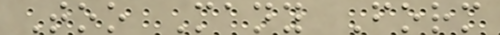Too Many Form
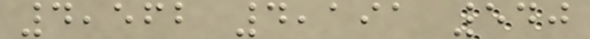4,562 4,191 540
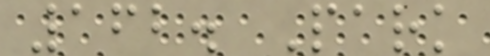162. Park
